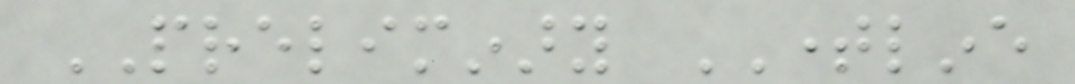PRELIMINARY TIMELINE
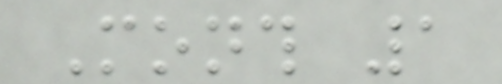Month 1
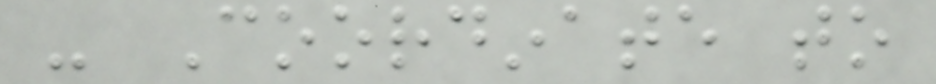- Coordinate to
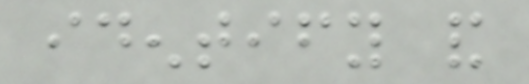identify and
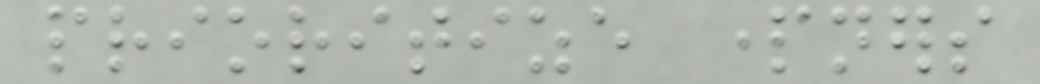prioritize partners
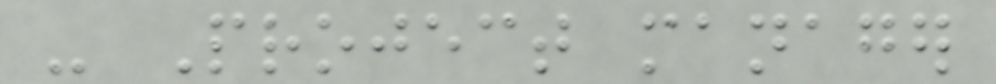- Project manager
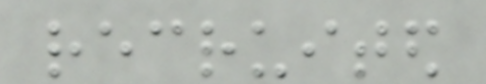recruited
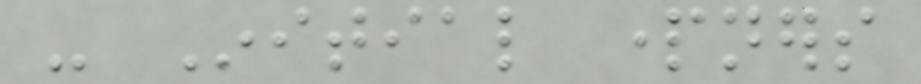- Initial partners
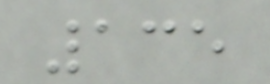135
